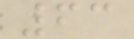63
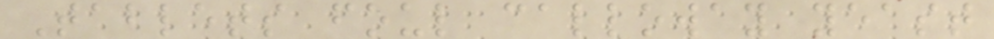Tablets foul calloway yeast
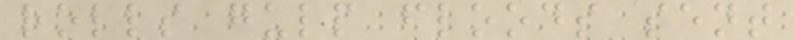rolls gulp floods sent
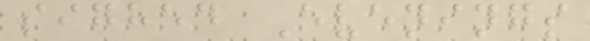sighed Evenings
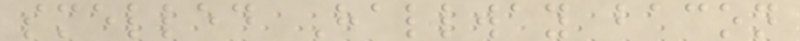smelled Hallway bacon
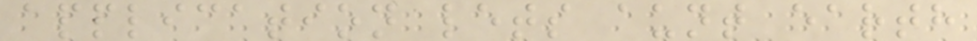application lets aunt earth
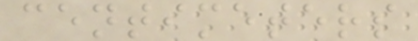centimeters
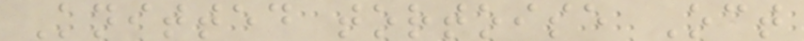Knitted tortoise Oct
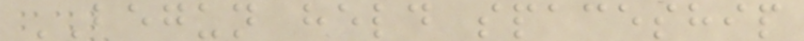BEGUN held spaceship
